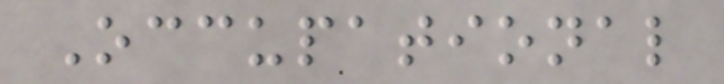Occupational
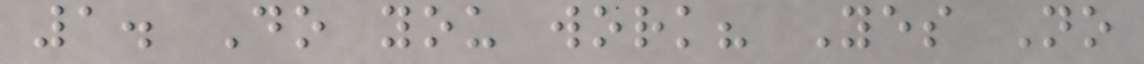1. Do you work? Yes No
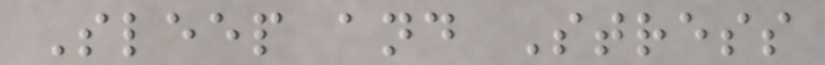Sleep and Stress
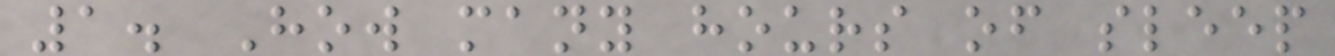1. How many hours of sleep
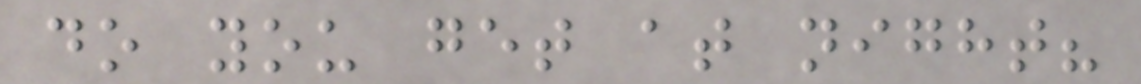do you get at night?
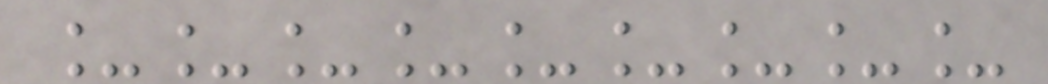_________
